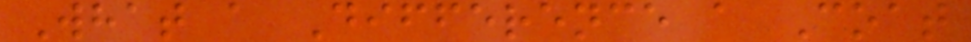What a Difference a Coat
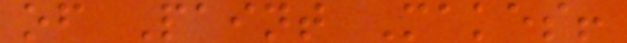of Paint Makes!
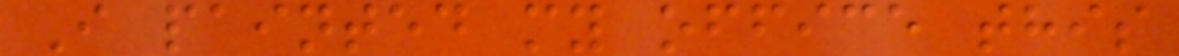I painted my office this
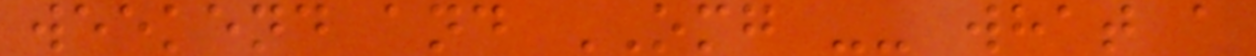weekend and OMG -- what a
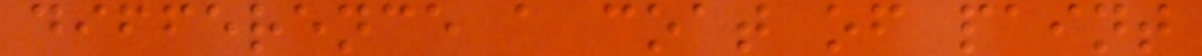difference a coat of paint
